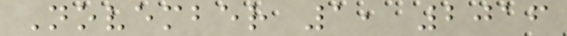November 1, 2016
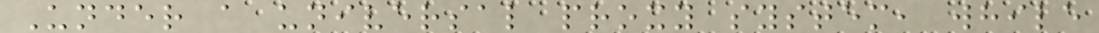Under a universal proxy system, while
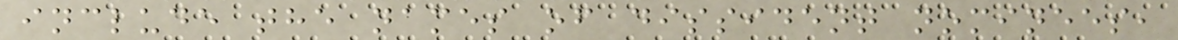include the names of dissident nominees,
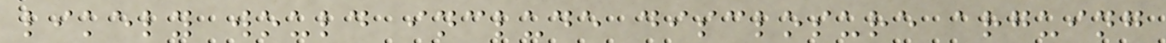likely would include disclosure arguing
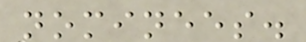nominees.
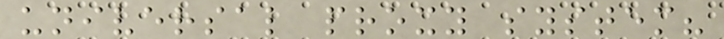universal proxy system?
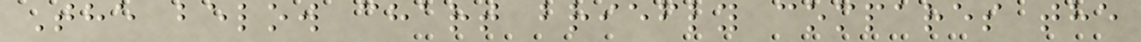The below chart briefly compares the
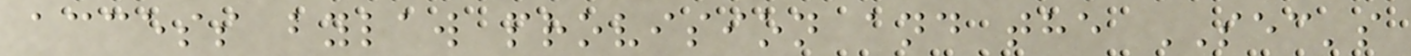access bylaw provision and the SEC's
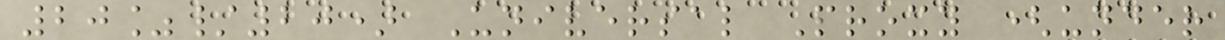20%/20) Universal Proxy (under
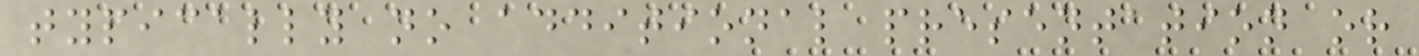typically no additional presentation or
